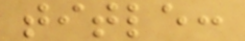title:
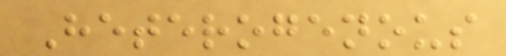Heterogenous
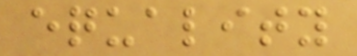equality
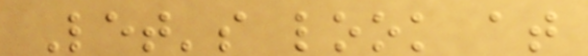Let's look at
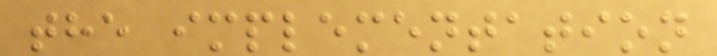the implementation
